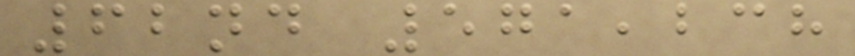62nd 571,238
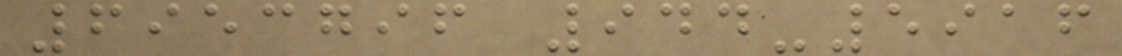6953796 944-5916
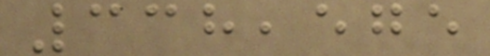338,575
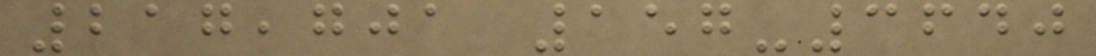217,701 157-3640
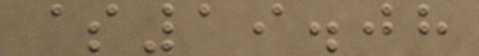$19.08
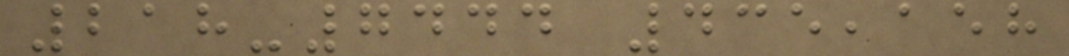218-7444 435,158
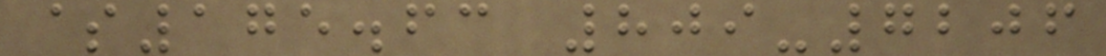$175.63 809-7206
